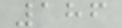186
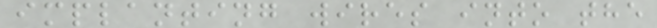implanting wires into the
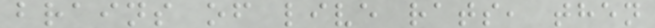brains of live rats, then
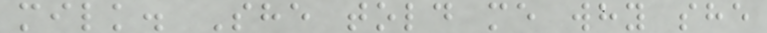milk. She told me why she
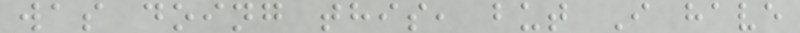was doing this, but I have
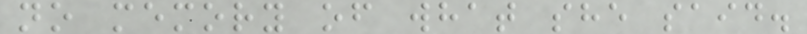no memory of what she said.
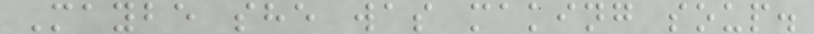Maybe she was making soup.
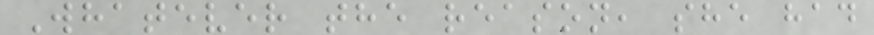Whatever the reason, she had
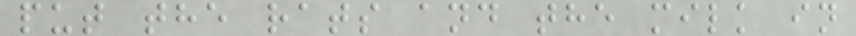put the rats and the milk in
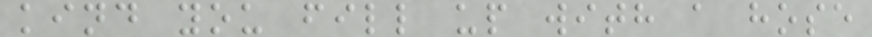kind you fill up with a hose
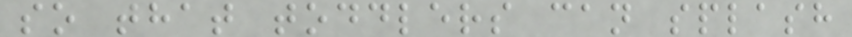so that toddlers can splash
